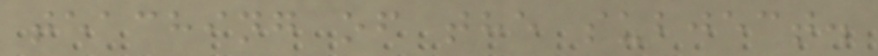teaching of the subject.
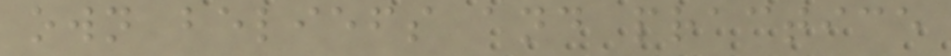own beliefs and practice
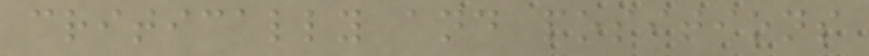critically and positions
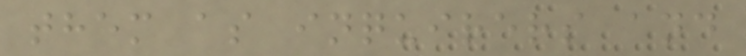them as inquirers and
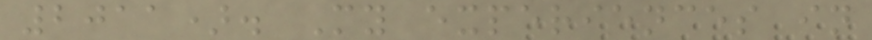2011). My experiences in
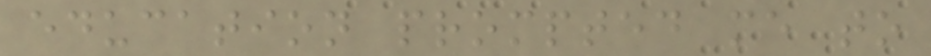education prompted me to
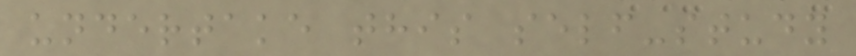undertake this self-study
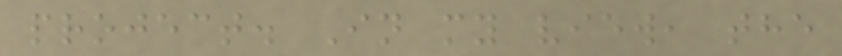project. In my view, the
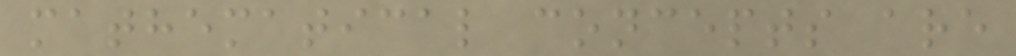mathematical concepts are
